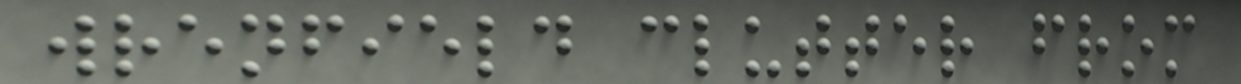wrenfield clutter from
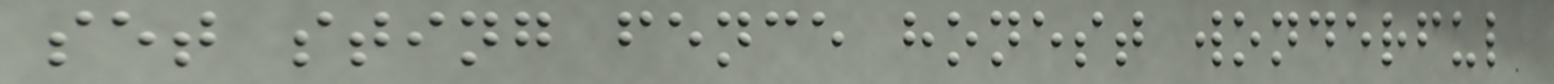set sting fence honest wonderful
